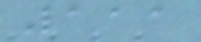111
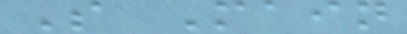S Main
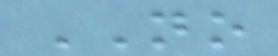NO
